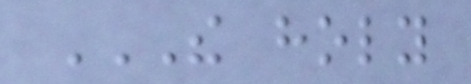THE HOLY
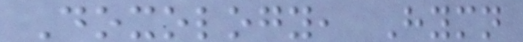Doxology, Hymn
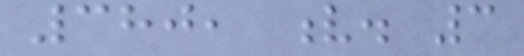380, v. 3
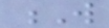W
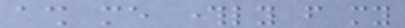ash me throughly from my
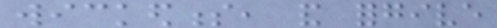wickedness, and forgive
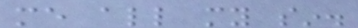me all my sin.
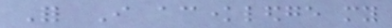For I acknowledge my
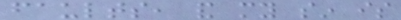faults, and my sin is
